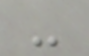-
